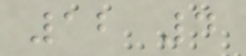12 4
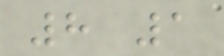8 1
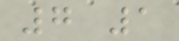7 1
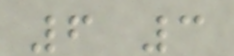6 3
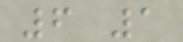6 1
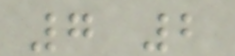7 2
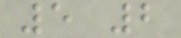5 2
